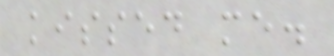kissed me.
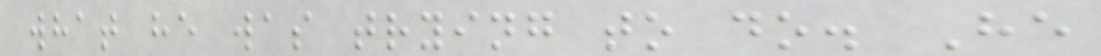what he was trying to do. He
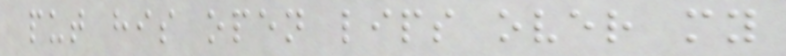put his open lips over my
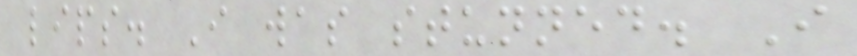lips. I was stunned. I
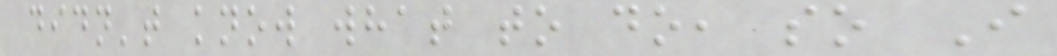didn't know what to do, so I
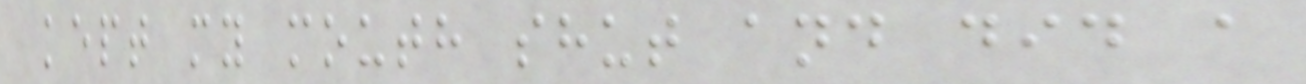kept my mouth shut and did a
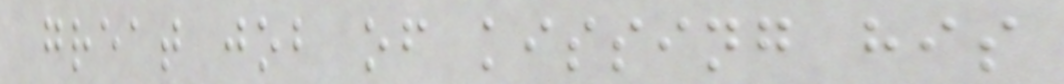great job of kissing his
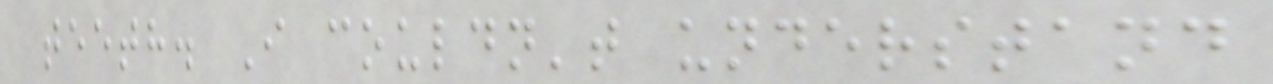teeth. I couldn't understand
